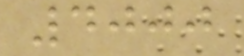4000
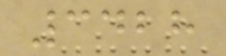3428
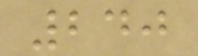240
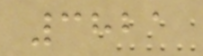3821
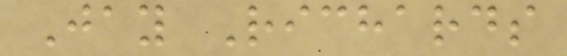Jay Richards
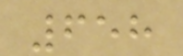658
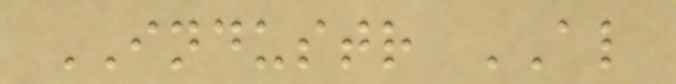INDUSTR AL
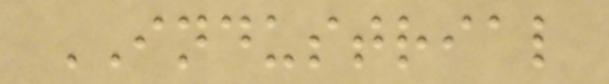INDUSTRIAL
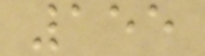155
